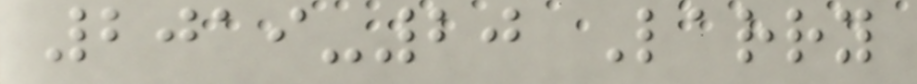2019-20 Larry
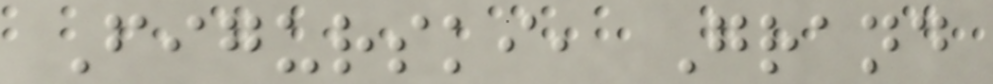Figurski, Grand
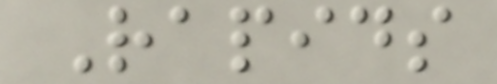Rapids
